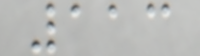113
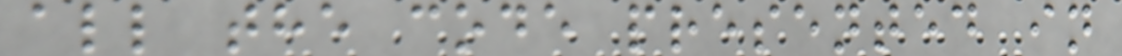all the code presented in
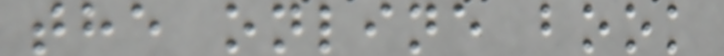the online book
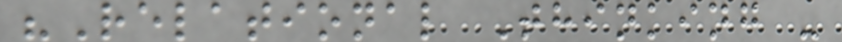"Relational Thinking -
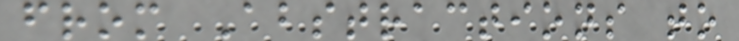from Abstractions to
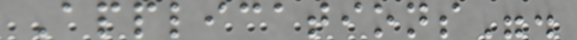Applications".
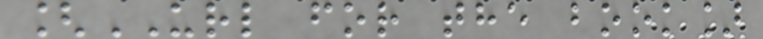[URL for the book]
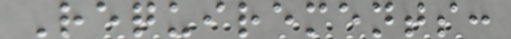Requirements:
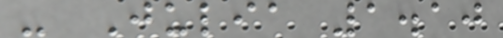- Julia 1.10
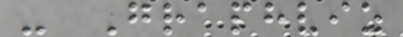- Graphviz
